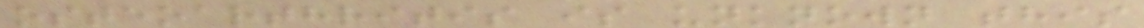osteoarthritis is unknown this
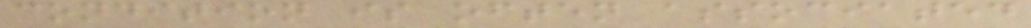condition is often associated
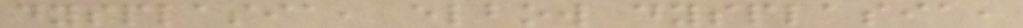dysplasia, elbow dysplasia,
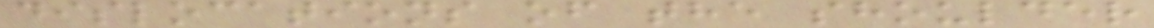dislocations of the shoulder
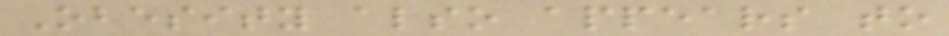Obesity also appears to
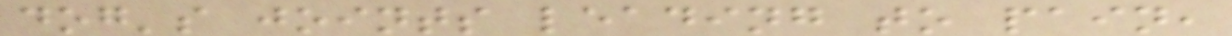dog's joints leading to pain,
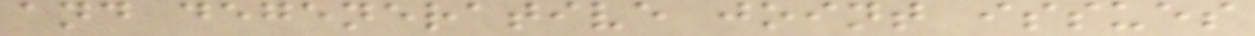and degenerative joint issues
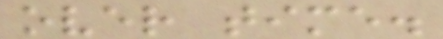over time.
